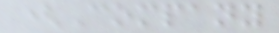(Company
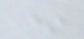*
